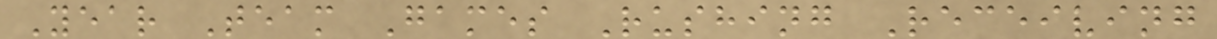Year Team Games Rushing Receiving
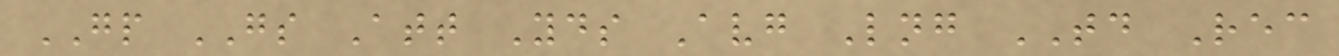GP GS Att Yds Avg Lng TD Rec
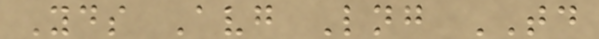Yds Avg Lng TD
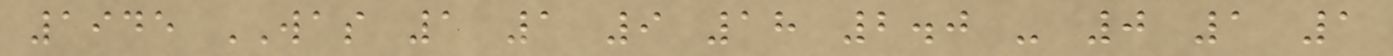1945 WAS 1 1 9 18 2.0 - 0 1 1
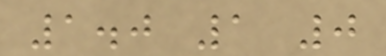1.0 1 0
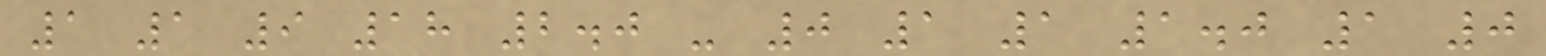1 1 9 18 2.0 - 0 1 1 1.0 1 0
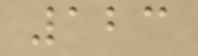123
